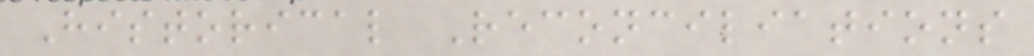Historical Reconciliations
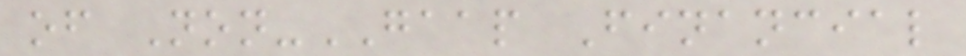of Non-GAAP Financial
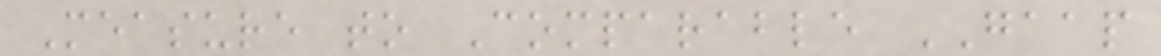Measure to Comparable GAAP
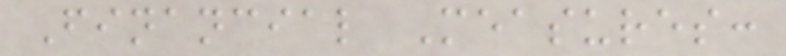Financial Measures:
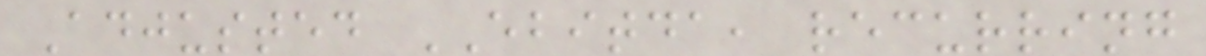Adjusted EBITDA, recurring
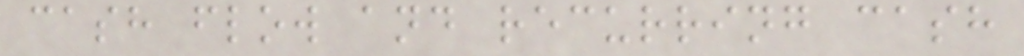cash flow and recurring cash
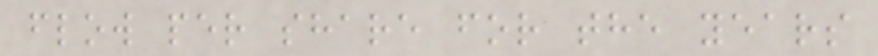flow per share for the years
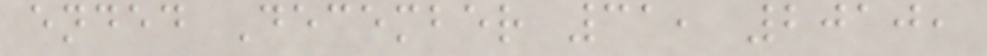ended December 31, 2010,
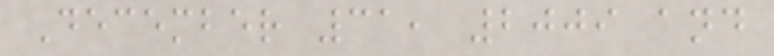December 31, 2009 and
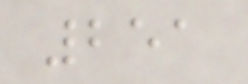251
